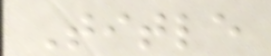Title
